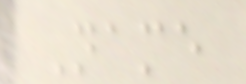Name
